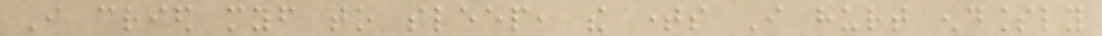I cried myself to sleep, the times I hurt endlessly
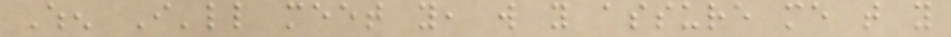When I'll meet you, will you assure me that you
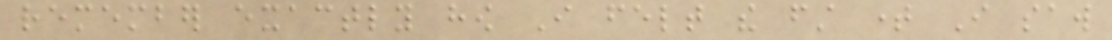remember exactly how I felt the first time I saw
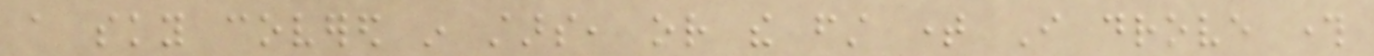a sky covered in stars, or the first time I drove through
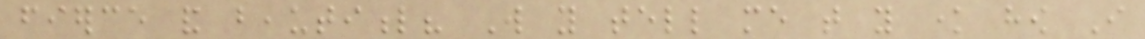fierce and beautiful? Will you tell me that you know how I
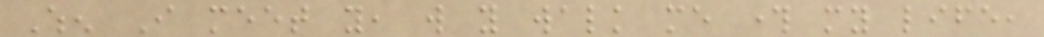When I meet you, will you walk me through my life,
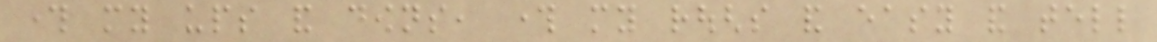through my ups and downs, through my roughs and easy and tell
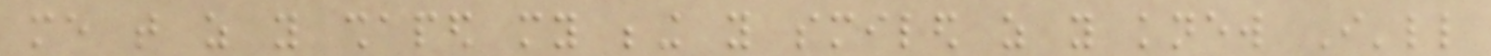me that as you shaped my being you smiled as you knew I'll
